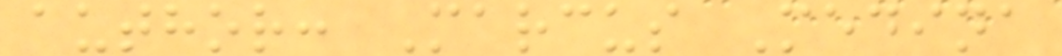author: Marcus Medina
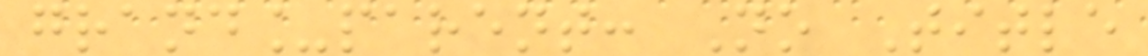grand_parent: No Title
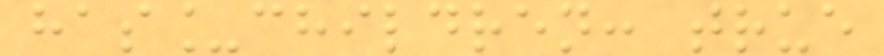has_children: true
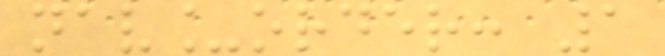nav_order: 1
